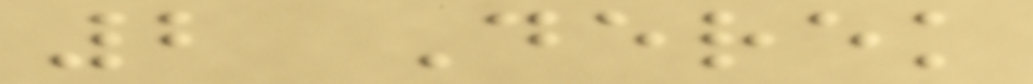2 Derek
